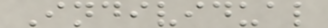Individual
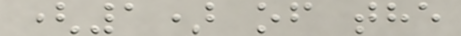(1) of the
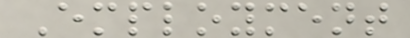Employment
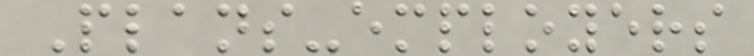Plans-employers
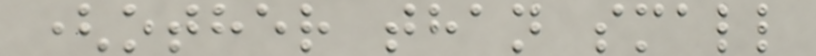(other than small
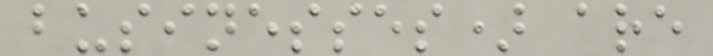businesses) are
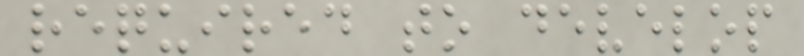required to develop
